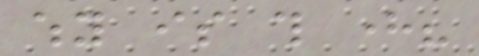why is this here?
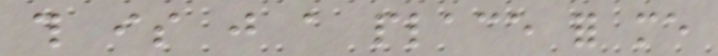this is just a place for me
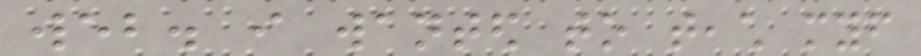web. i wanted to teach myself
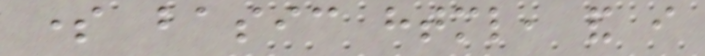some basic html, and i
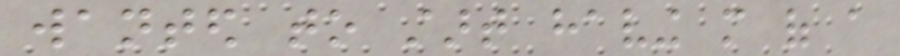wanted to start having more of a
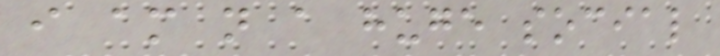i am not a huge social
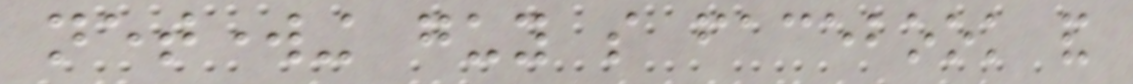networking guy so facebook and
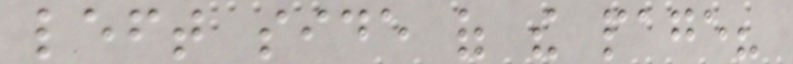left side of the page?
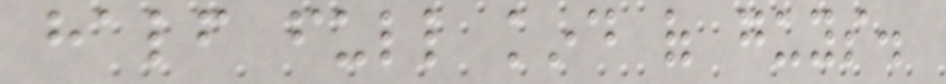half full kind of guys.
